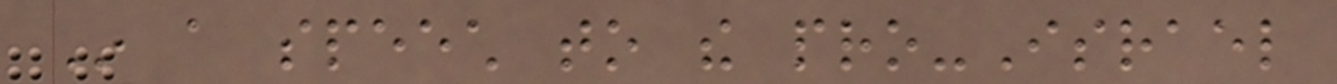In a speech to the pro-Israel
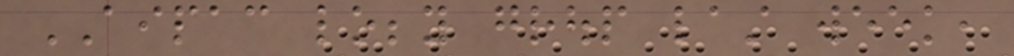AIPAC lobby group last week,
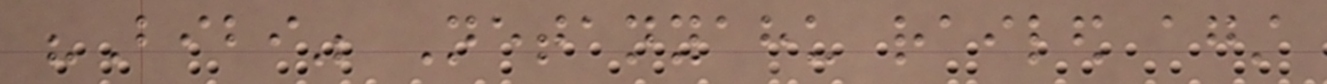"Bibi" Netanyahu railed against
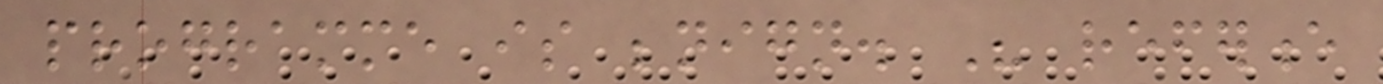programme is benign. His reference
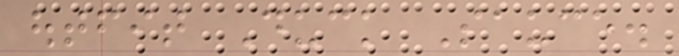outfit Duck Sauce.
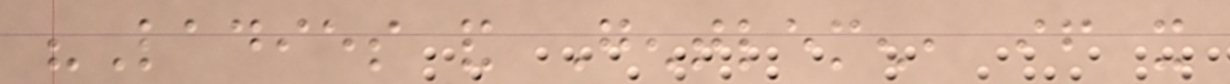"Ladies and Gentlemen, if it
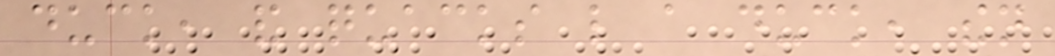duck, and quacks like a duck, then
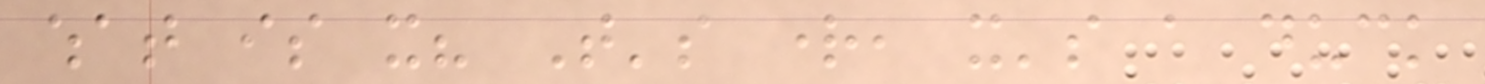what is it? That's right, it's a duck
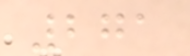271
